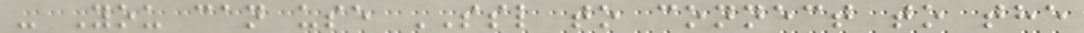- You can use SSL to connect to the
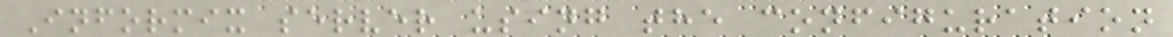Informix server using the configuration
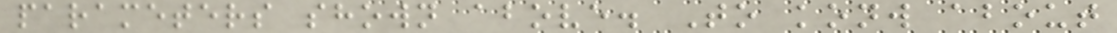parameters shown above. To konw about
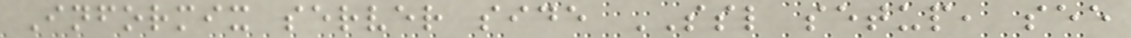Informix server side SSL setup, see
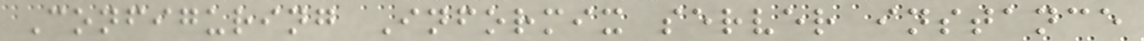Configuring Informix server instance
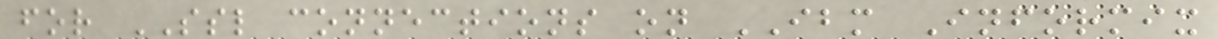for SSL connections on IBM Informix
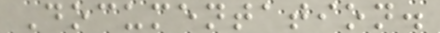Documentation.
